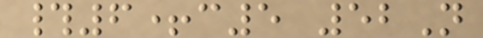#6+c5 52N
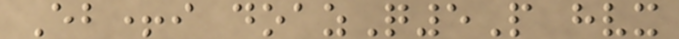Eb+i doazQ5P hvx
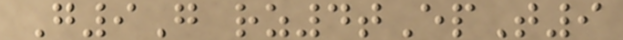G9G rz4tEpT9
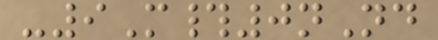-9M#0nNd
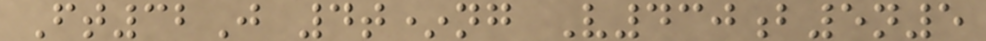Ft32J 4t*ng V430b5n5
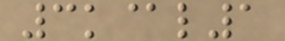3k@l1
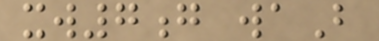xw7g waB
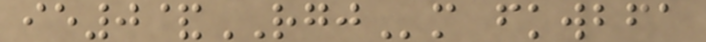ie0&RGJm fkwbfa
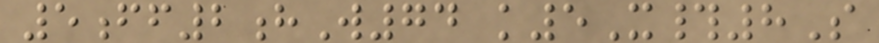5ff2hW74 k5X#8S
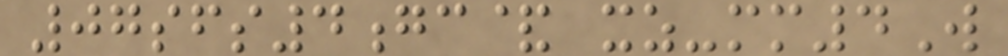07sfs4gc& xz-mm4W
